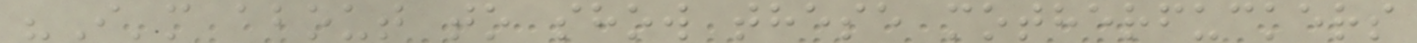"I'm about to show these motherfuckers
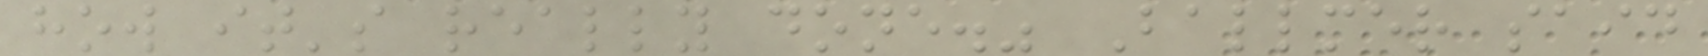how it's really done." Ballmer said
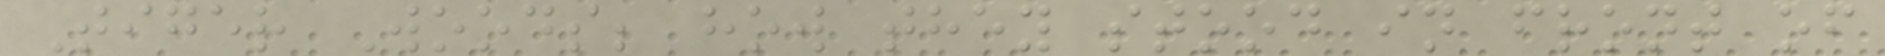Tiger Woods; how they stood in front of
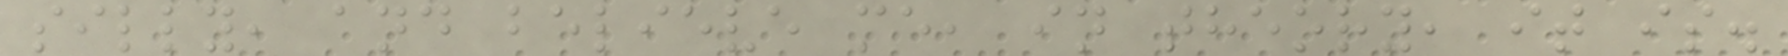silly, and believe me, in theory, it is.
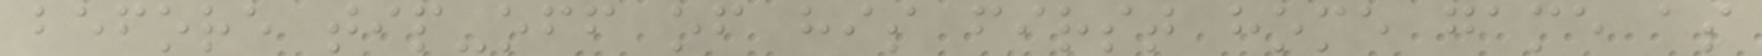before tip-off of his first home game as
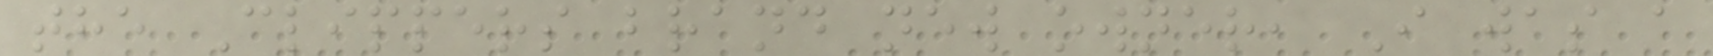the Clippers brand new owner, I was a
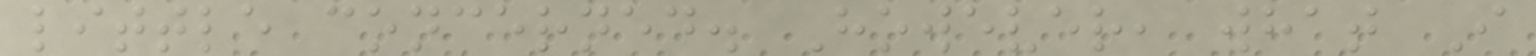little concerned. However, what I
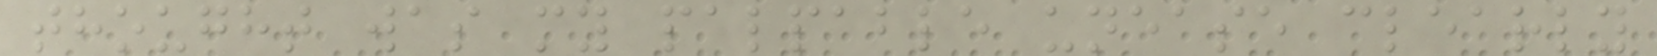thought was my palpable unease clearly
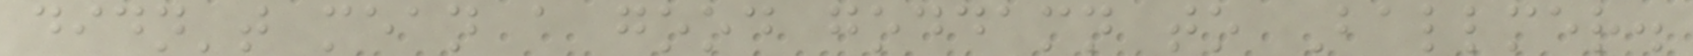didn't mean a good goddamn to Ballmer.
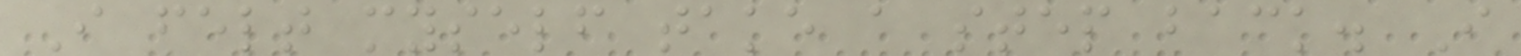I felt myself take a step back. I
